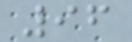96
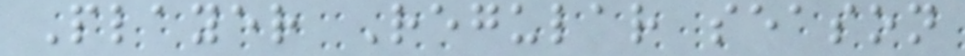Player Regular season
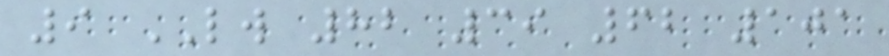9 LW 82 39 62 101
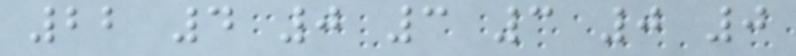22 4 0 3 3 0 0
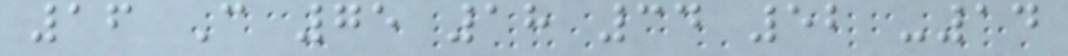16 C 75 18 34 52 -14
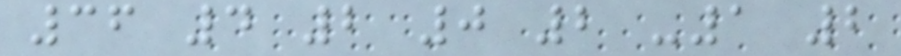36 4 2 0 2 -1 2
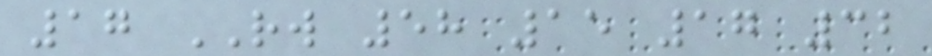17 RW 58 15 17 32
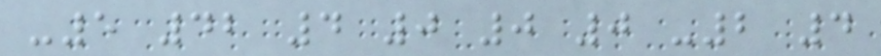-5 42 4 0 0 0 -2 4
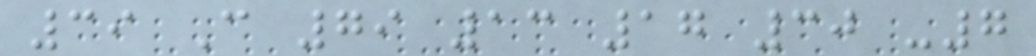39 C 79 13 17 30 -7
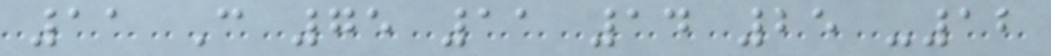11 C 75 11 14 25 -12
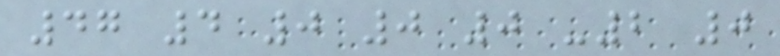47 4 0 0 0 -2 0
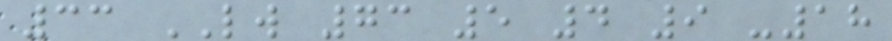33 LW 73 5 4 9 -18
